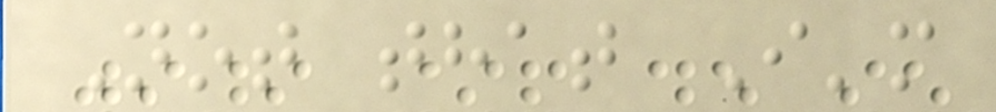Not that I'm
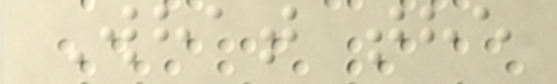What the
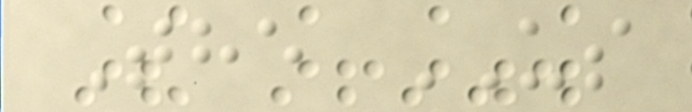The US
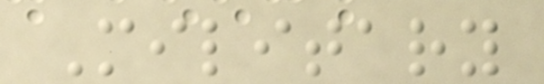Military
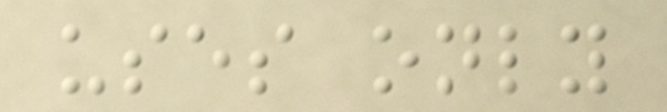uses only
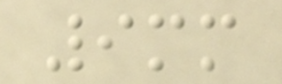9mm
